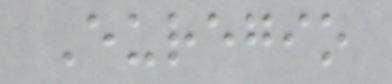Euregio
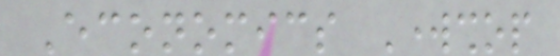Economics Workshop
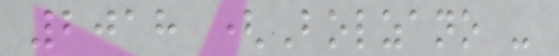2018 (Bolzano -
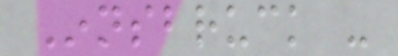Innsbruck -
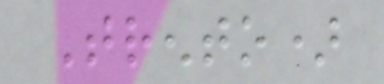Trento)
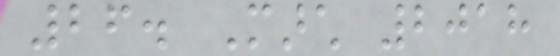26. March 2018
